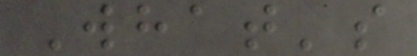What's
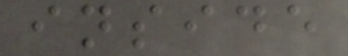inside
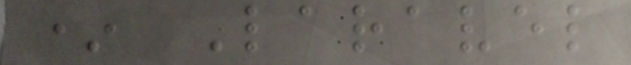* Laravel
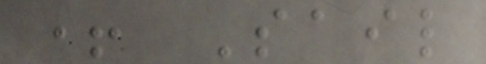+ Sail
